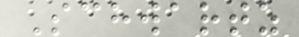Schwartz
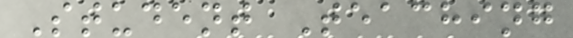Student Teaching
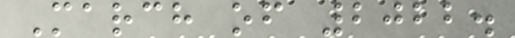March of 2022.
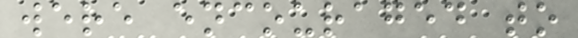were encouraged to
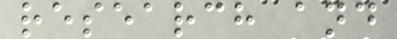research and
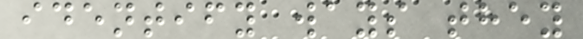identify ways they
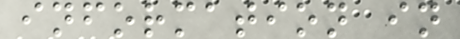information in
